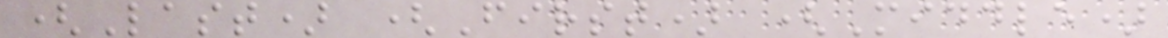(Last) (First) (Middle)
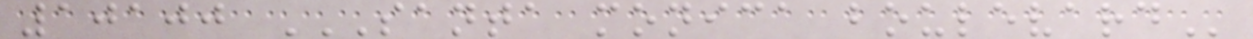10100 SANTA MONICA BOULEVARD
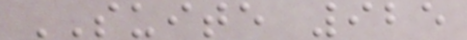SUITE 925
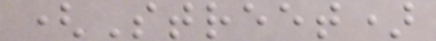(Street)
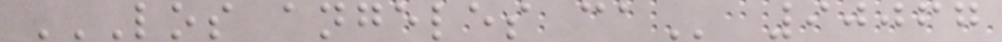LOS ANGELES CA 90067
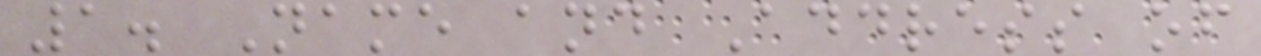1. Name and Address of
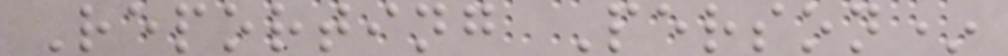Reporting Person*
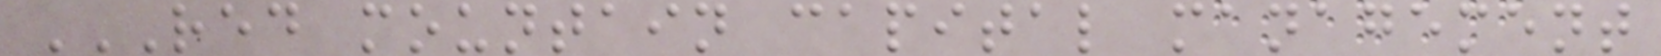RED MOUNTAIN CAPITAL MANAGEMENT
